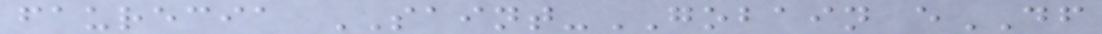faurecia SAINT-GOBAIN eDF
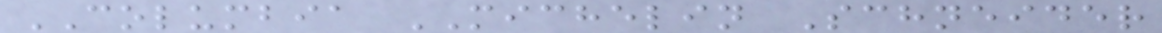COLUMBIA MICHELIN Schneider
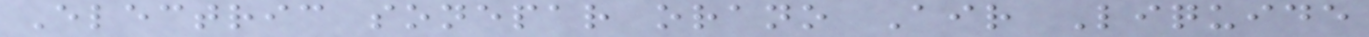Electric sonepar orano Air Liquide
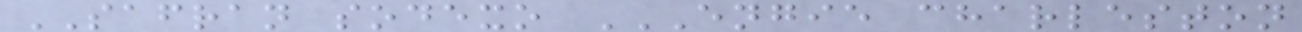SAFRAN sodexo ENGIE CHARLESTON
